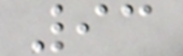93
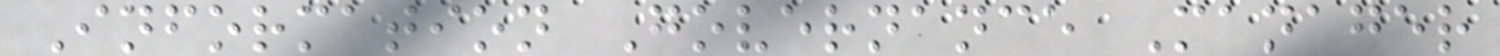Information Governance Manager
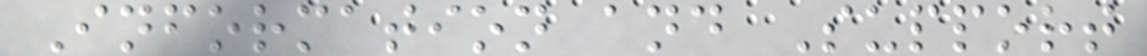Information and Support
